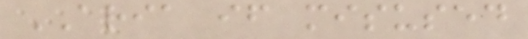ARIA if misused
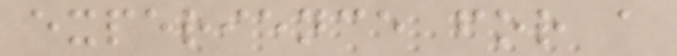experience for a
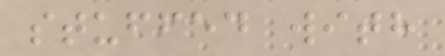stuffed with
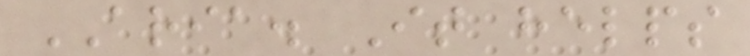ARIA. It helps
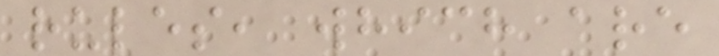rules, which are
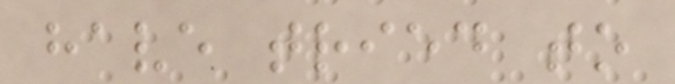have tried to
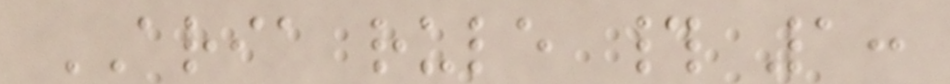ARIA rule # 1:
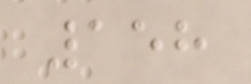158
